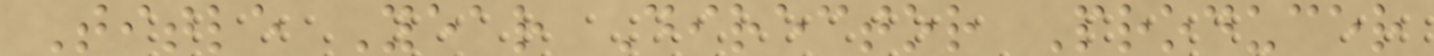Title Year Director Producer
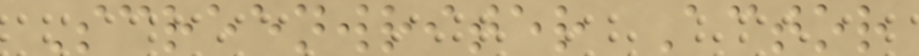Screenwriter Actor
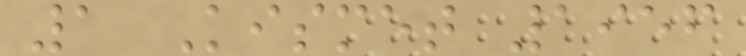1 Kismet 1956
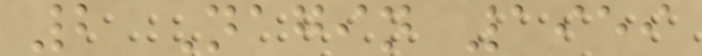2 Nagin 1959
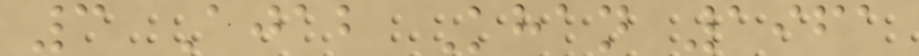3 Ajab Khan 1961
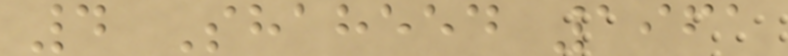4 Shaheed 1961
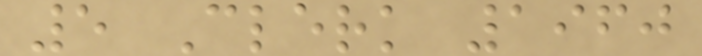5 Clerk 1960
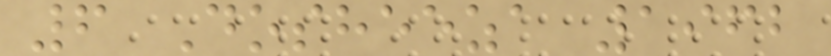6 Dosheeza 1962
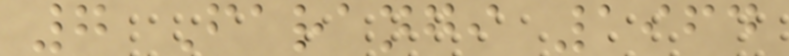7 Farangi 1964
